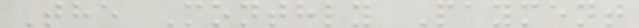The Monthly Payment
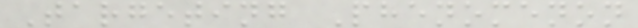Targeting Phenomenon
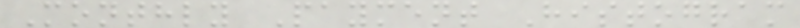Monthly Payment Histogram
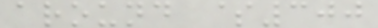around $300
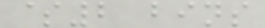$2 bins
